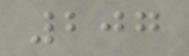207
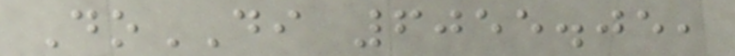DoDI 6055.05,
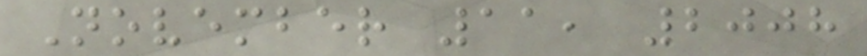November 11, 2008
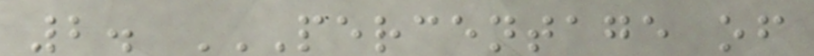2. PERCENTAGE OF
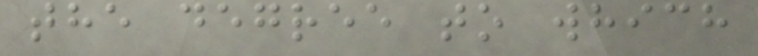the degree to which
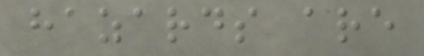hazards are
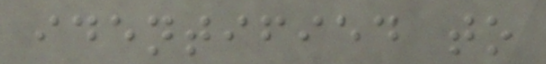identified to
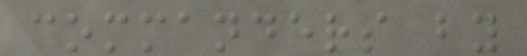commanders by
